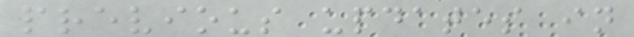previous updates in
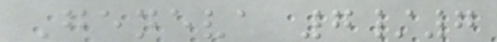Geneva 7/7
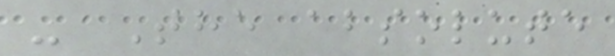- The absolute
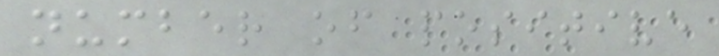number of positive
